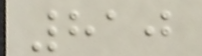810
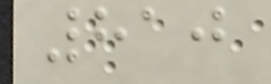810
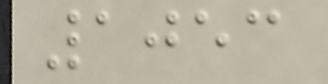1053
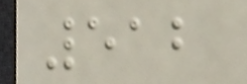512
